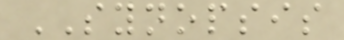SYNOPSIS
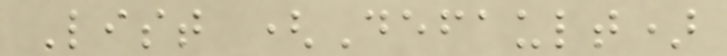List (Default)
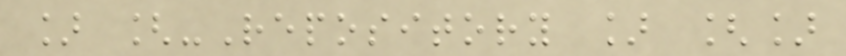] [-Repository ] []
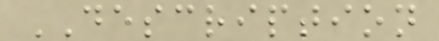DESCRIPTION
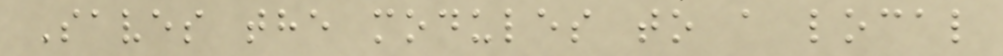Saves the modules to a local
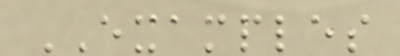EXAMPLES
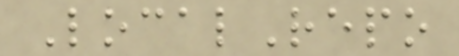LocalRepo
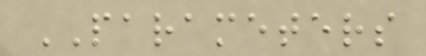PARAMETERS
